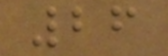26
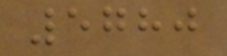5780
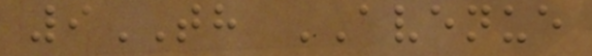9TH AVENUE
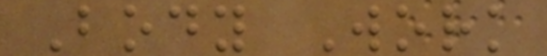Body Work
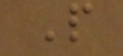P
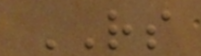RS
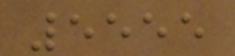5555
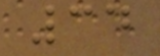34
